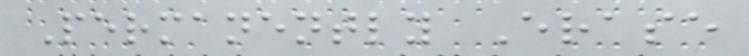Permanently Erase
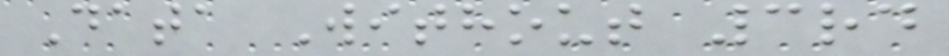Data Without 3rd
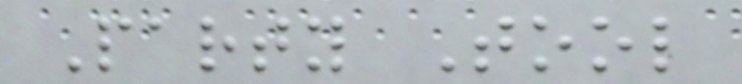Party Tool
